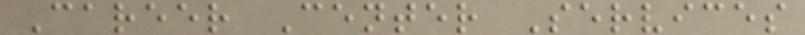Career Center Services
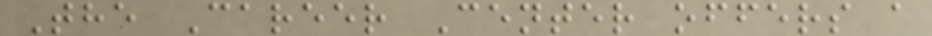The Career Center offers a
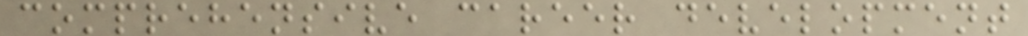comprehensive career development
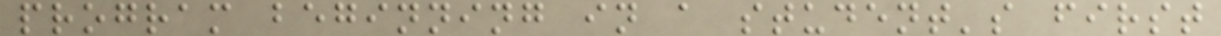program beginning in a student's first
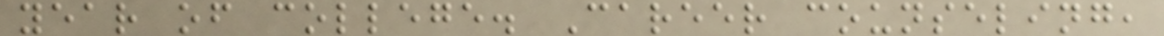year of college. Career counseling,
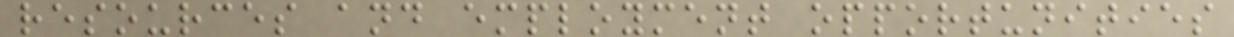resources and employment opportunities
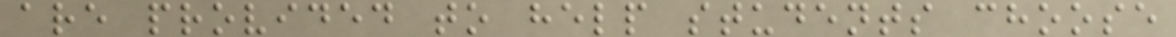are provided to help students choose
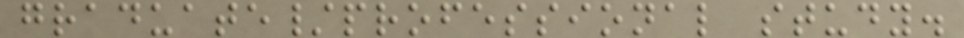graduate/professional study.
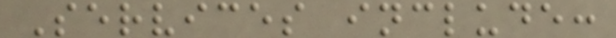Services include:
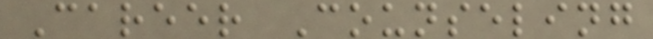Career Counseling
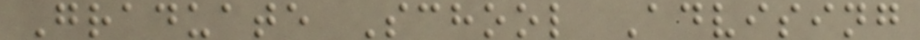Graduate School Advising
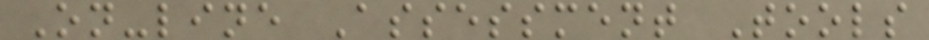On-line Assessment Tools
